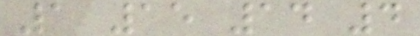1 15 14 4
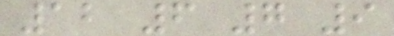12 6 7 9
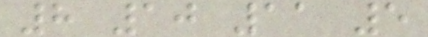8 10 11 5
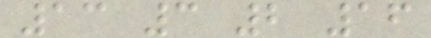13 3 2 16
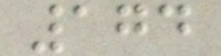174
